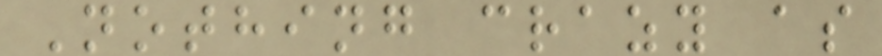Nothing crazy as
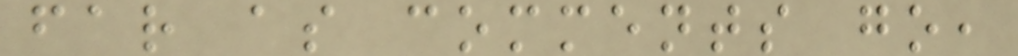far as comments go,
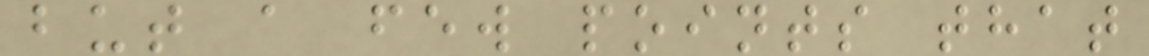but a few points that
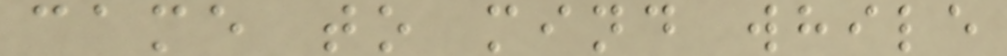came to mind while
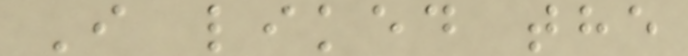I liked the
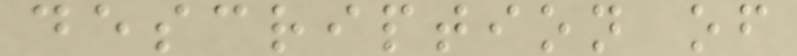description of
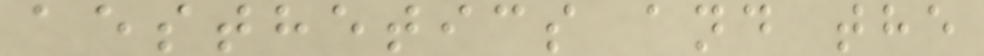aesthetics and the
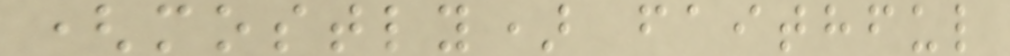(mostly) faithful
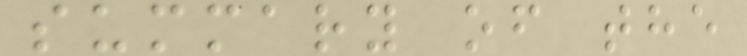summary of the
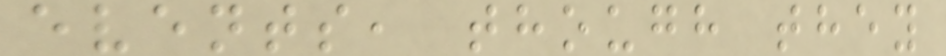events, though they
